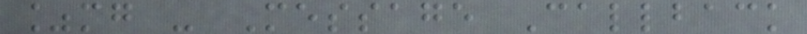%mg - Message Callback
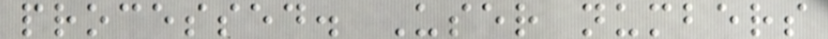processed. User numbers
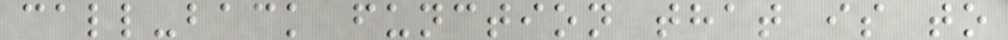call-back function that is to
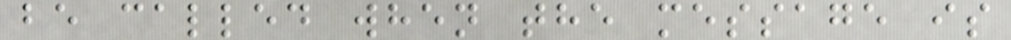be called when the message is
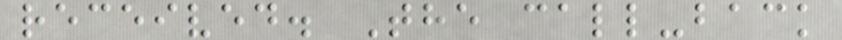received. The call-back
